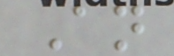An
